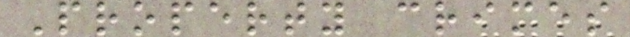Property crimes
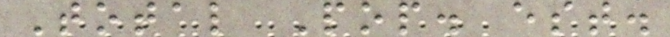Total Pop. est.
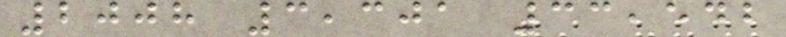2008 3,301 33,542
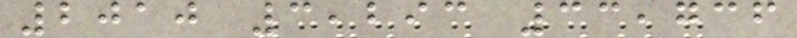2010 3,293 33,736
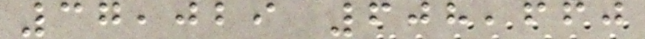37,029 608,660
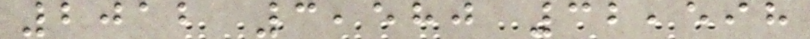2012 3,580 32,598
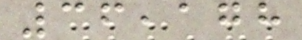36,178
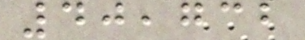40,732
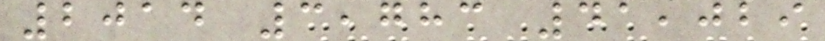2014 3,783 41,029
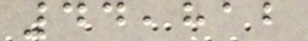44,812
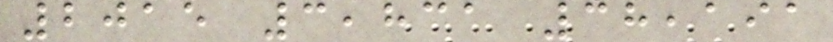2015 3,831 38,191
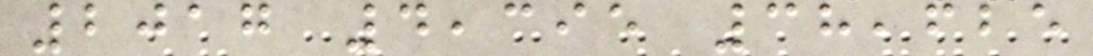2017 4,395 38,625
